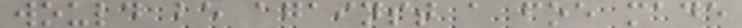would be against a foe made
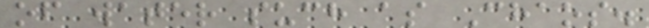of water such as Chaos.
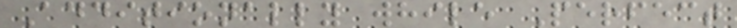Additionally while Perfect
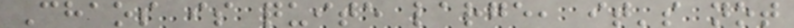Chaos is quite large, it's not
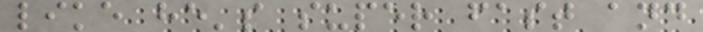like he's super fast and
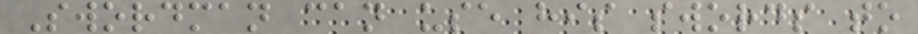Swordman can use his swords to
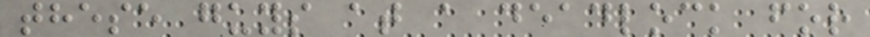these guys at a deadlock for
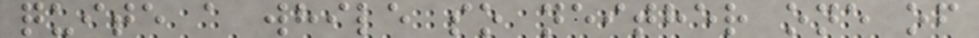quite a while so neither one of
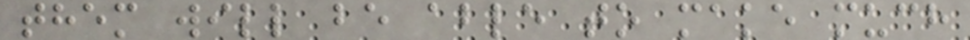them will be able to make much
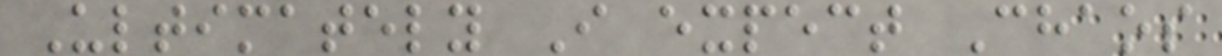Ultimately I expect Chaos
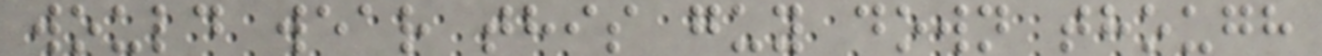would wear this guy down though
